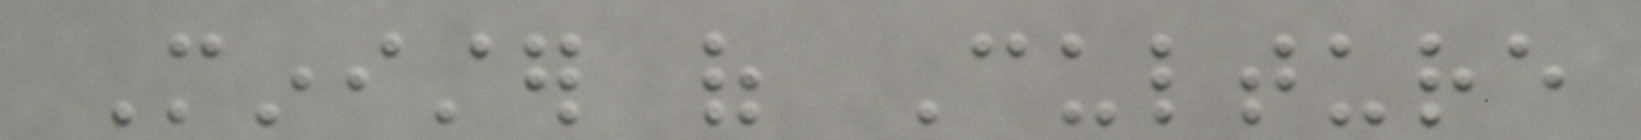Minister of Culture
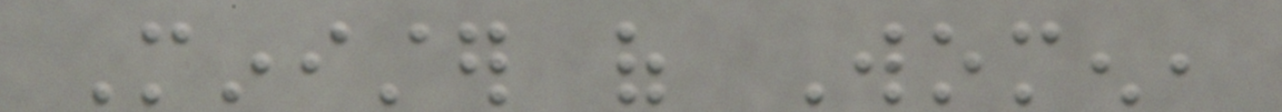Minister of Women,
